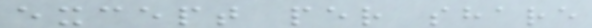except per share
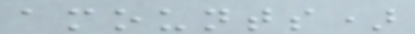amounts)
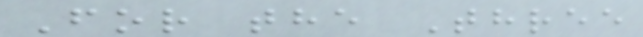For the Three
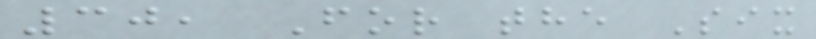30, For the Six
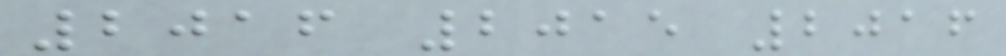2016 2015 2016
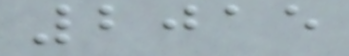2015
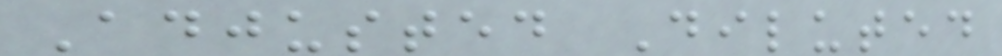Adjusted Diluted
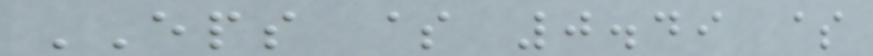EPS $ 0.49 $
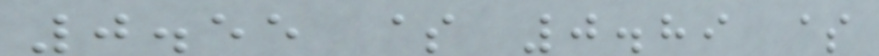0.55 $ 0.89 $
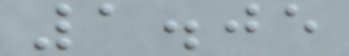1.05
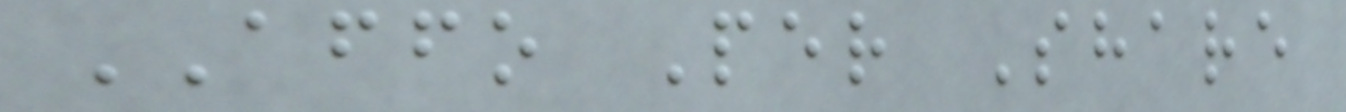AFFO Per Share
